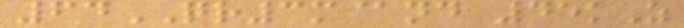64QR3m@nd 45kZ
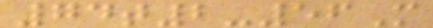74t2-56M
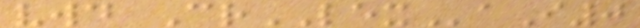vwd CrLEXaI0
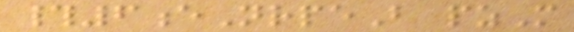#6eNrpeB pzM
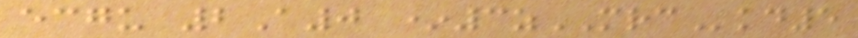ecgu 2A0 *3zMRCkd5
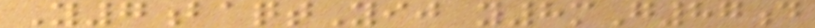Y7baqtYij y8mG87d
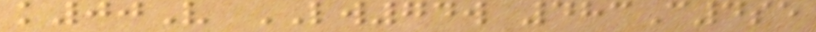k00V LW74w 483C4se
